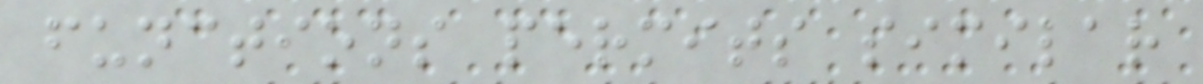functions permits similar
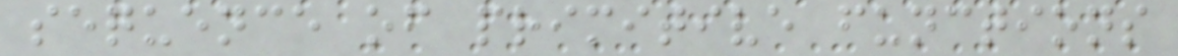sequence of primitive functions
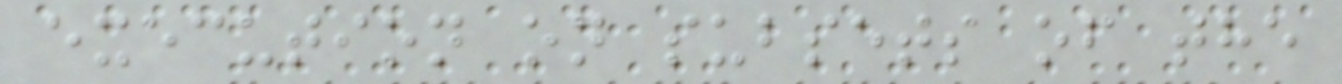execution on subsets of the
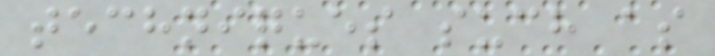techniques such as
